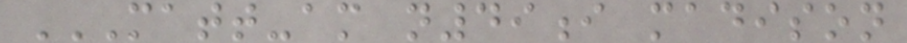MATT-AM N49I MADISON
